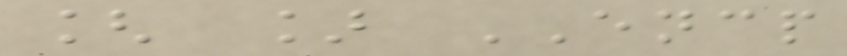[ ] ENCP
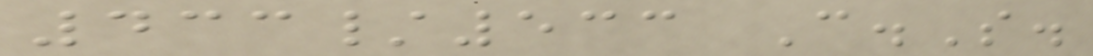433/533 C.S.
